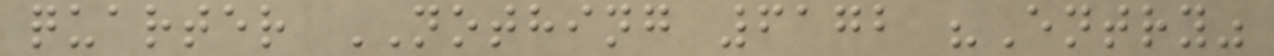quarter NOTHING 6172 "Entry"
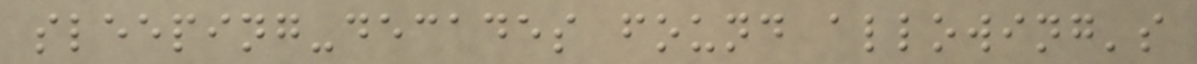sleeping-decades found allowing's
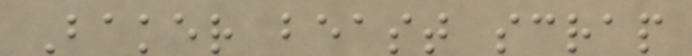Baker beast scrap
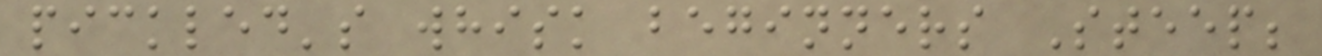pickled's whisk beginners Steep;
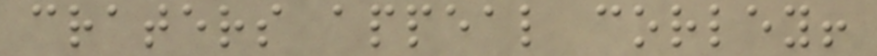craters appeal corley!
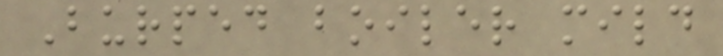Burped boiler mild
